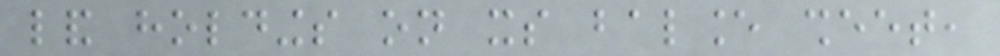land holdings on its balance sheet,
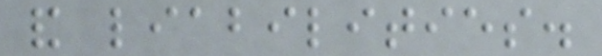and liabilities.
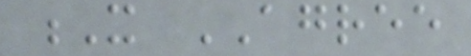X AGREE
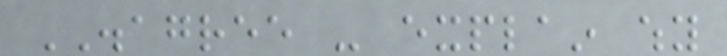DISAGREE - explain why
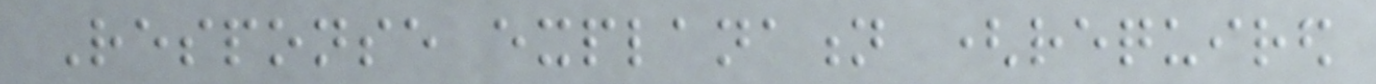Response explanation (required
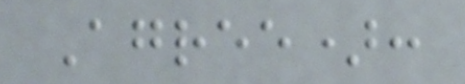Agree):
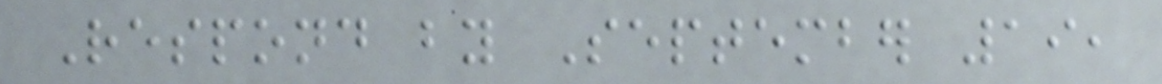Respond by September 19,
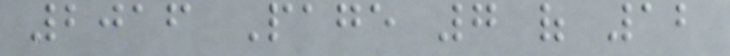2016 Page 7 of 12
